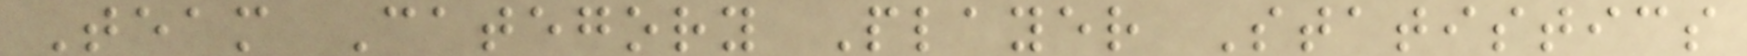Team Category Player Statistics
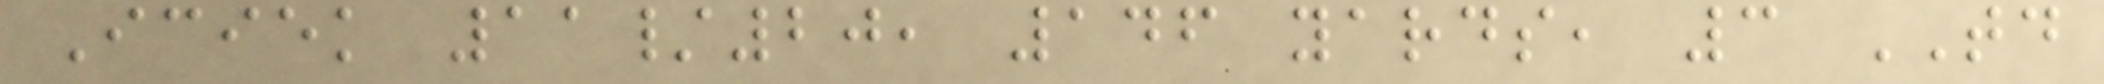Iciek 11/20, 146 yards, 3 TD
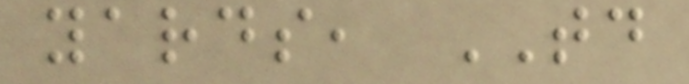yards, TD
